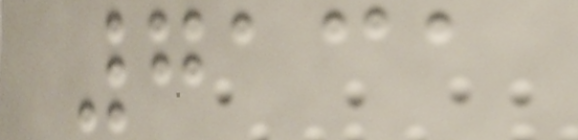7131
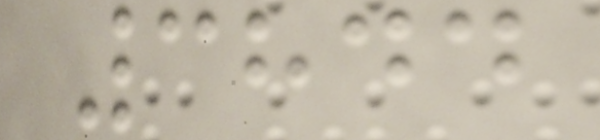3844
